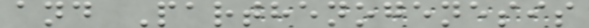and Parthenogenesis
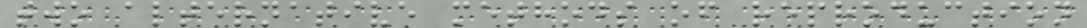two alternative methods of reproduction
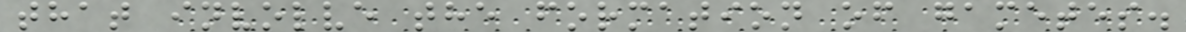that involve the formation of gametes.
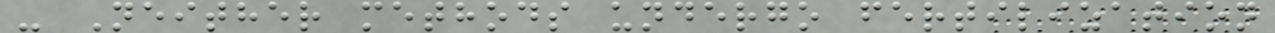- Neither methods undergo fertilization
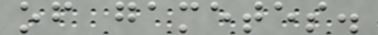of gametes.
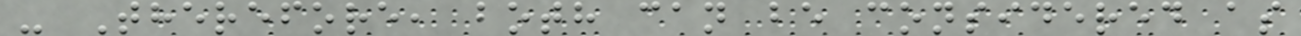- Therefore, both can be considered as
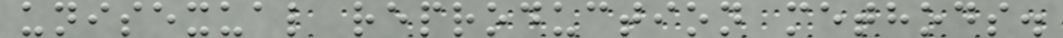unisexual reproduction methods.
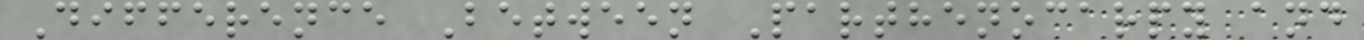Difference Between Parthenocarpy and
